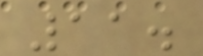11.
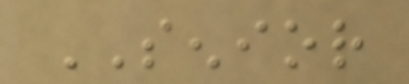SENIOR
